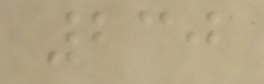230
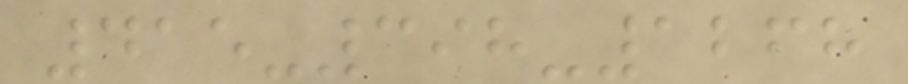415-398-1268
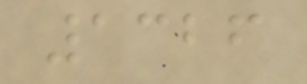1326
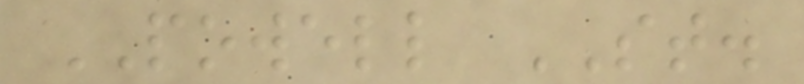POWELL ST.
